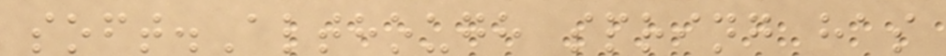soft.Although spring has
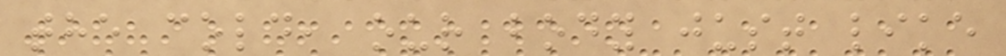the cold, our body just like
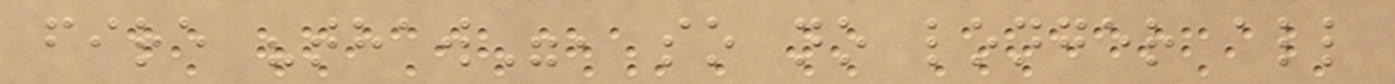fire "thaw", so no longer all
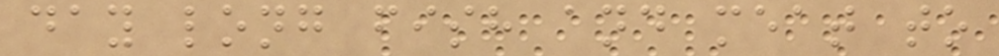day long fish and meat to
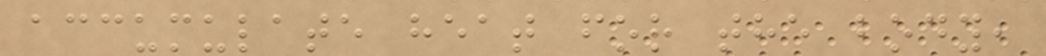accumulate heat for the body,
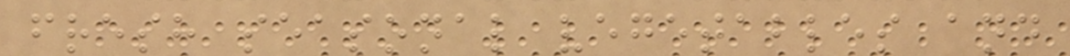fresh seasonal vegetables and
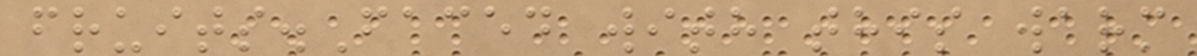fruits.Faced with this warm
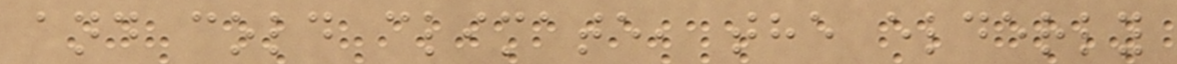and cold climate, the elderly
